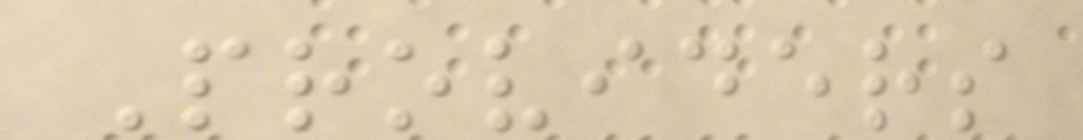Providers
